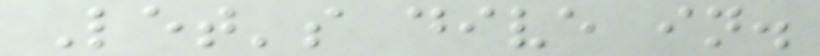Let's dive in.
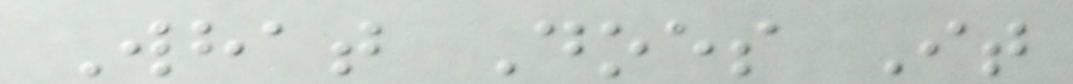What Does It
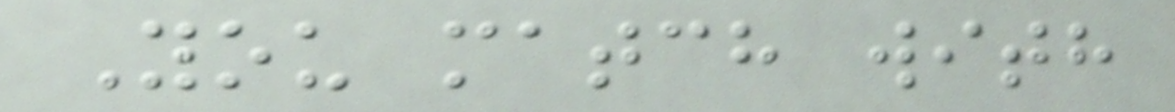You match with
